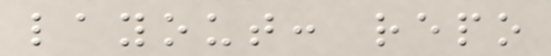layout: repo
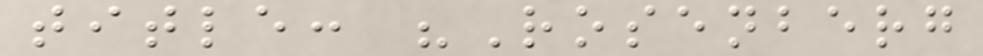title: "Rosenberg
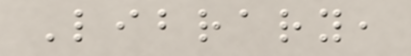Library,
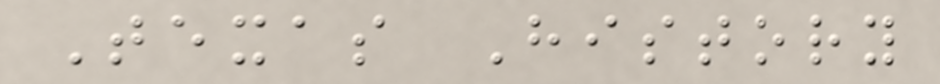Texas History
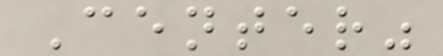Center"
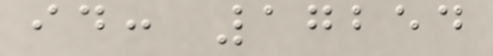id: 17254
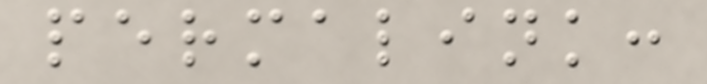permalink:
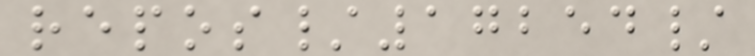repos/17254/
